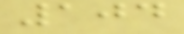104
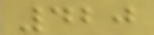420
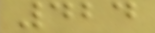424
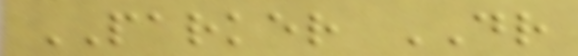PARKER DR
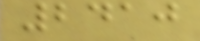2410
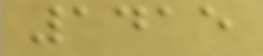1415
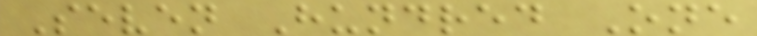Seven Hundred One
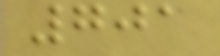701
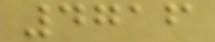4716
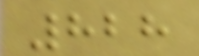828
